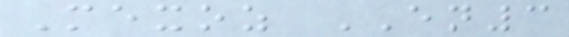Mexoz EN3
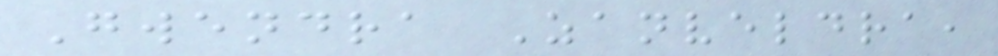Gwendra Zanveldra,
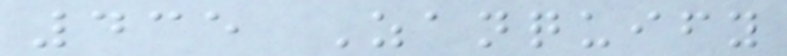435 Zanquify
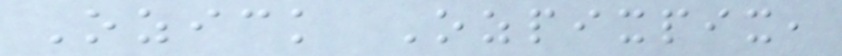Ozick Ozpixpix,
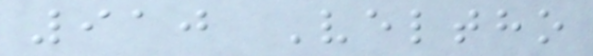910 Veltho
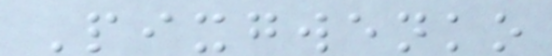Pixgwenko
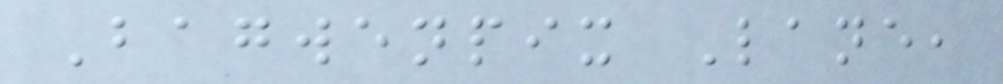Bagwenpix Lane,
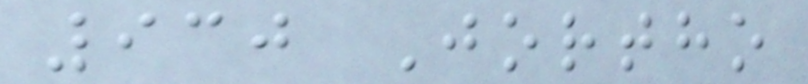930 Jortho
